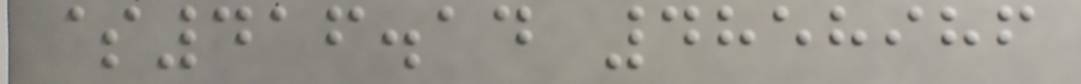$416.14 4858986
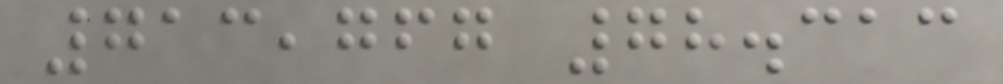713,767 78.313
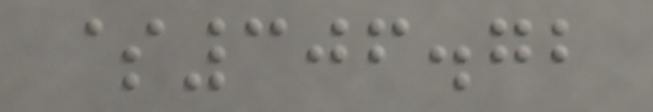$306.72
